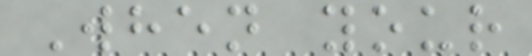When your
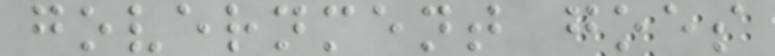government goes
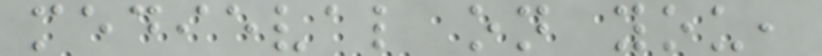medieval on you,
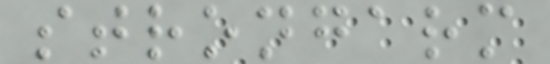strongarm
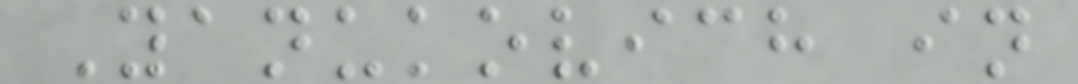Yanukovich in
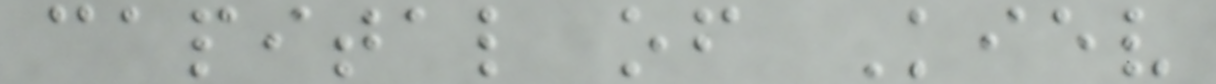capital of Kiev
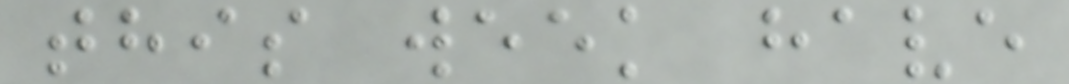this week have
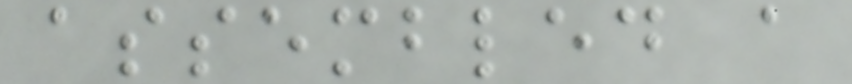assembled a
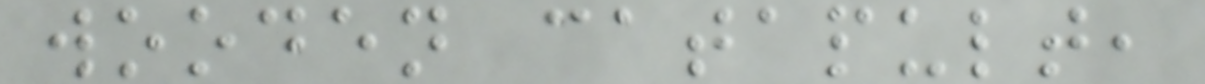wooden catapult,
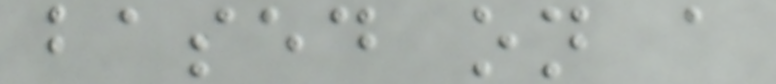based on a
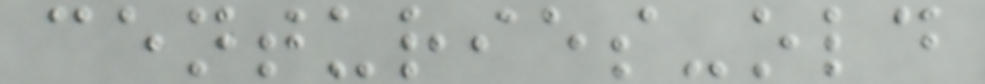centuries-old
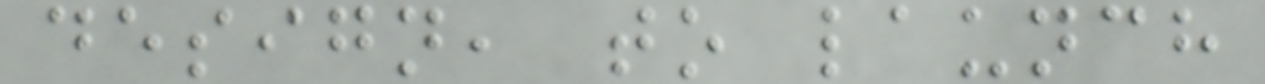design, to launch
